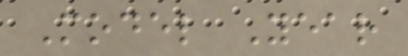Model Year
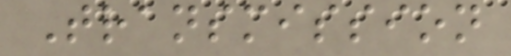Transmission
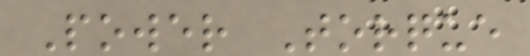Power Torque
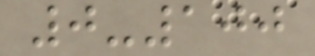0-100
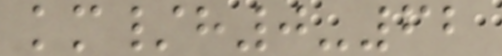km/h0-62
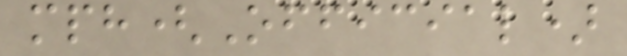mph(Official)
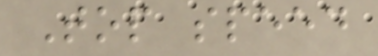Top speed
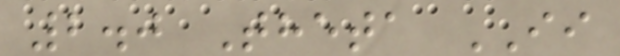2.0 Theta II
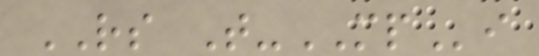RS T-MPi
